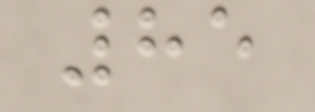85
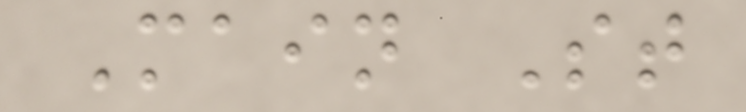Main St
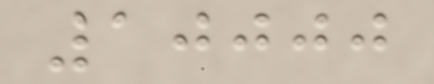10000
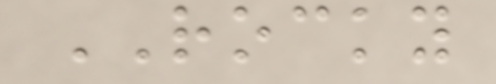ROCKY
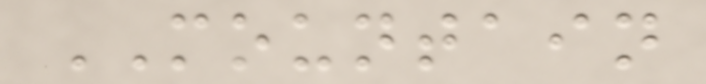MOUNTAIN
